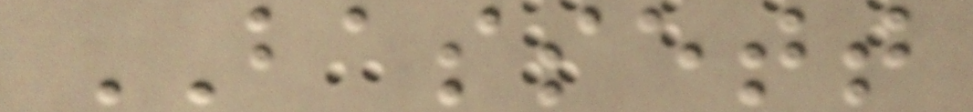BASSETT
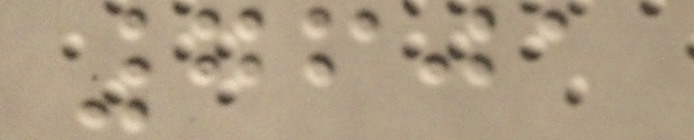7601
